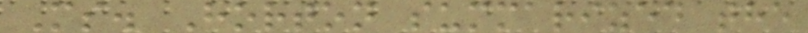Ms. Horton summarized the
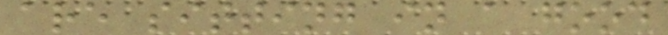are sitting in a good
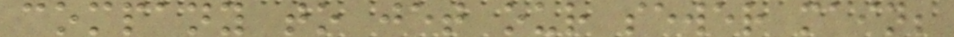company to jet our sewer main;
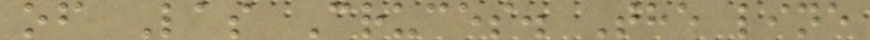of Las Cruces. The line
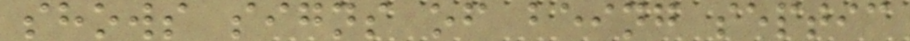shows signs of being septic
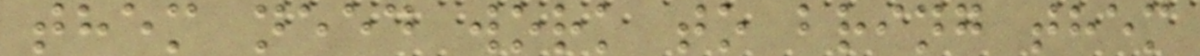them need work to bring them
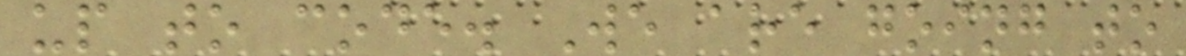up to code. We are going to
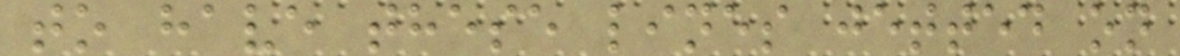to have these lines jetted on
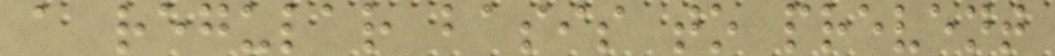a regular basis to prevent
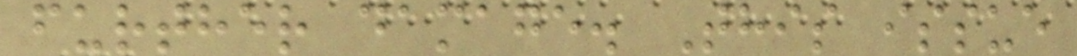further damage. This issue
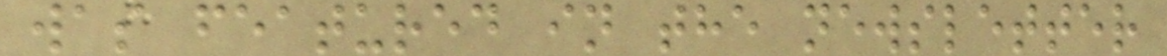was featured in the newsletter
